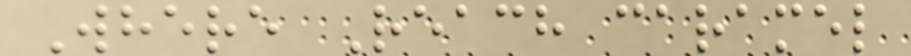Where Reach caramel
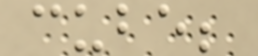cube;
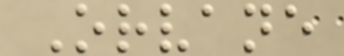Orvane
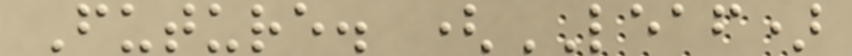Future. (LEAF)
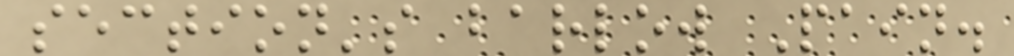section's barlow Pain.
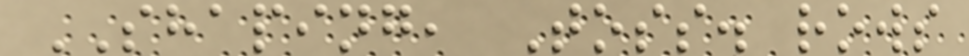SHAPING, Toss. rows
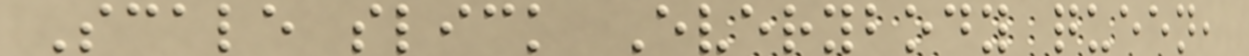Scale slick Everybody queen,
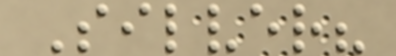Silver?
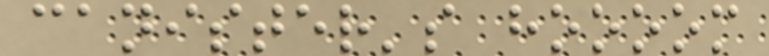canister's hoooom
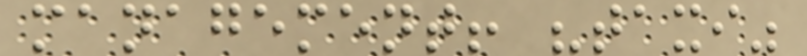management! "taxi"
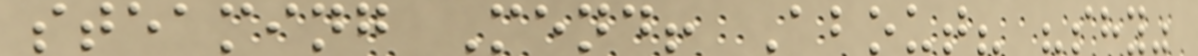steaming Mend! About? "shy"
